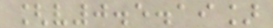[v0.5.19]
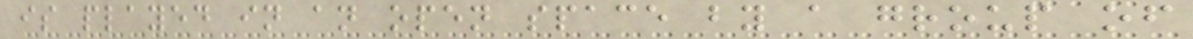is played in an open space by a group of
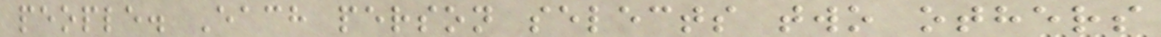people. Each person selects two others
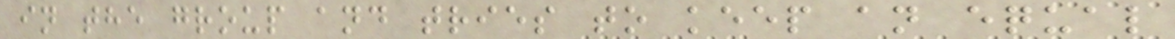in the group and tries to keep an equal
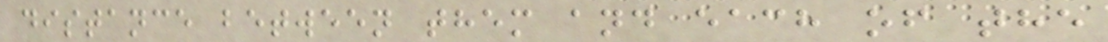distance between them and each of the
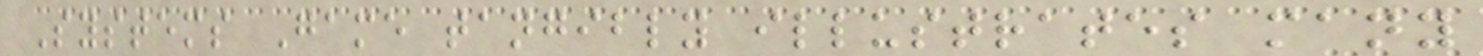Systems Game tangibly illustrates many
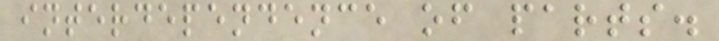interdependence of parts.
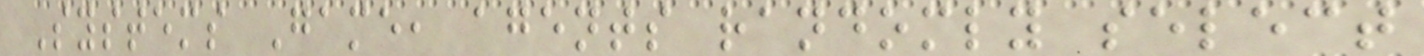Systems Game, agents randomly select
